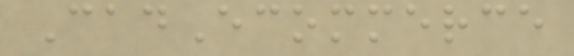CadEcommerce
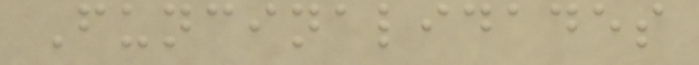Funcinalidades
